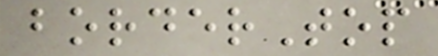borderTop
